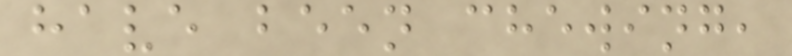have been chewing,
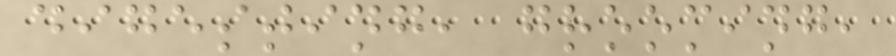digesting, grooming,
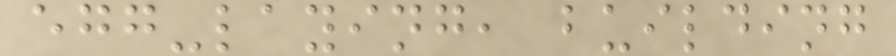egg-laying, building
